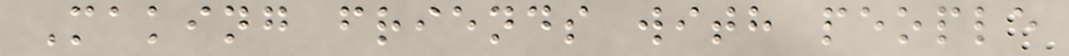Making friends with people
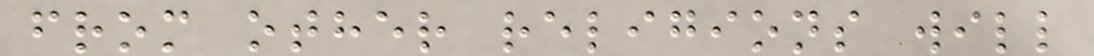from other religions will
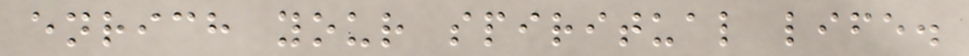enrich your spiritual life.
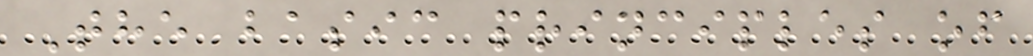The basic principles of
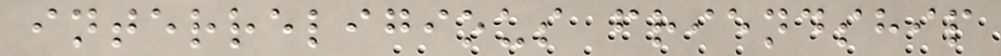interreligious friendship
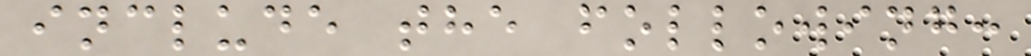include the following:
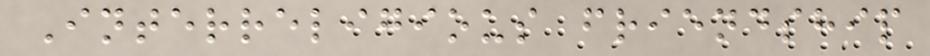Interreligious friendship
